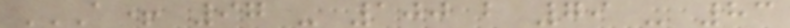A+ 97 - 100 B 79 - 83
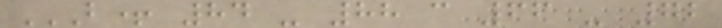B+ 84 - 88 C 66 - 72
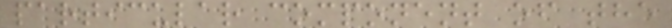particular component of the
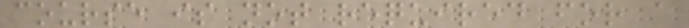course is not required for a
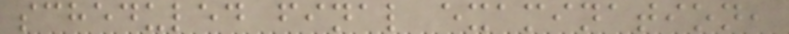scheduled final examination,
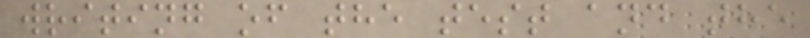writing of the test and the
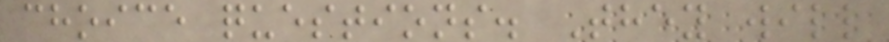choice questions. They will
